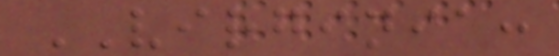VIRGINIA:
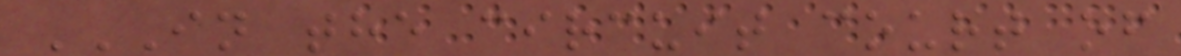IN THE CIRCUIT COURT OF
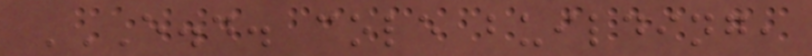E.D. COLE BUILDING,
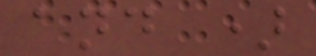and )
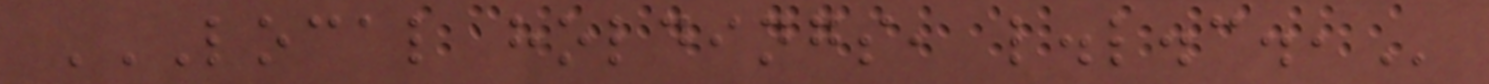LOCAL HOLDINGS, L.L.C.,
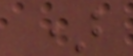)
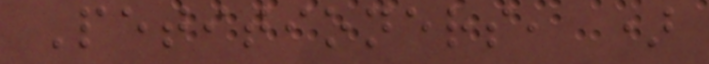Petitioners, )
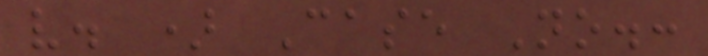v. ) Case No.:
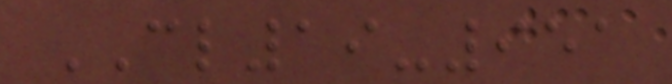CL19-951
